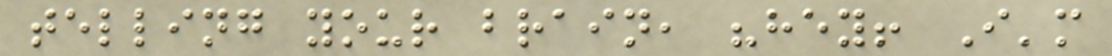telling your brain, "hey! I'm
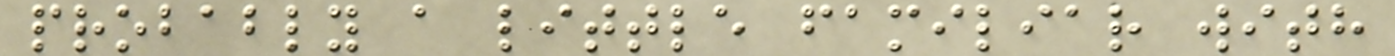probably a little familiar with
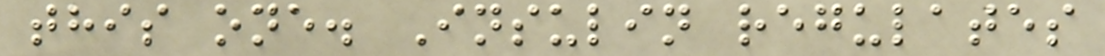this one. Insulin regulates
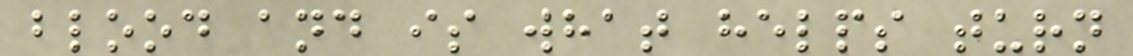blood and is what helps turn
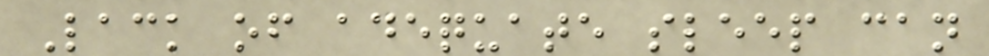Lack of adequate sleep can
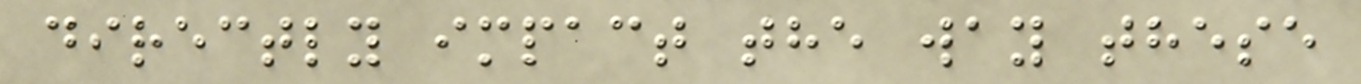directly impact the way these
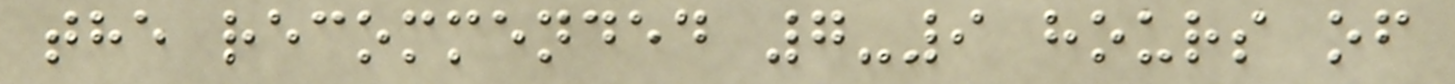the recommended 7-9 hours of
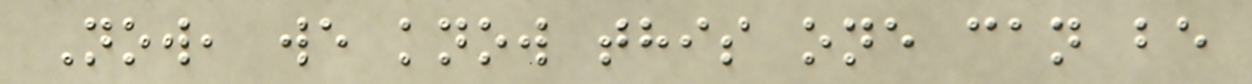Now, we know this one can be
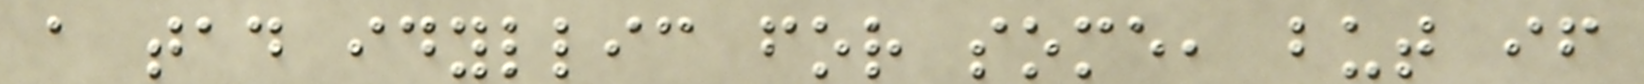a tad idyllic for some, but if
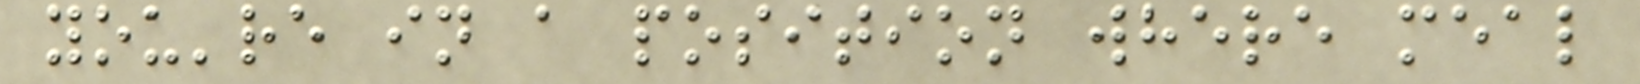you're in a position where meal
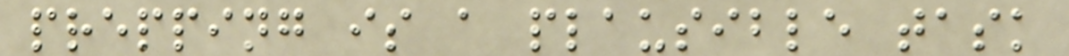prepping is a plausible task
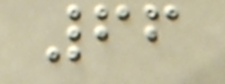66
